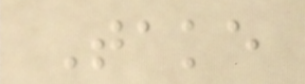Take
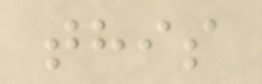this
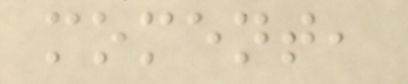moment,
